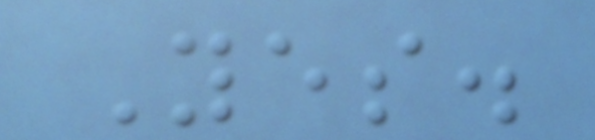Yes.
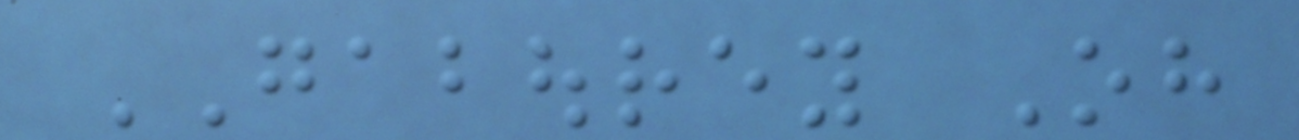GABOUREY Oh
